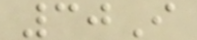30I
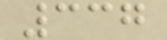337
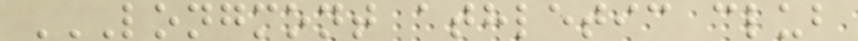LONGMONT ATHLETIC CLUB
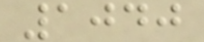1040
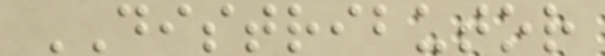DISTRIBUTOR
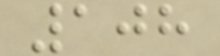108
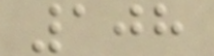108
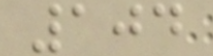104
